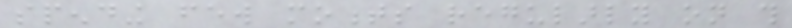spending few moments regularly on this
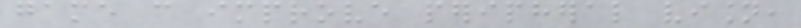game can improve peripheral vision,
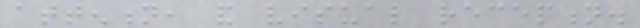attention, and visual reception.
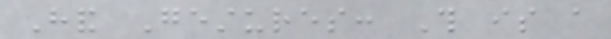Hand Gestures: This is a
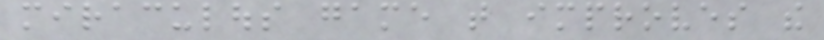miraculous game that improves the
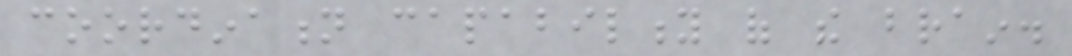coordination capability of the brain.
